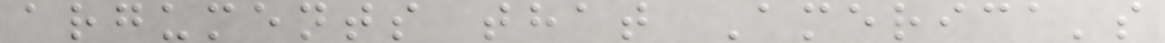arguments that America's
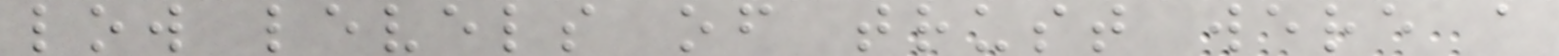low levels of trust were a
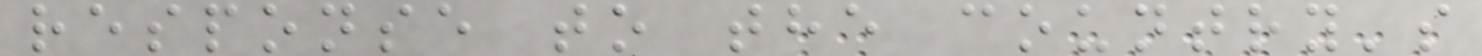response to the country's
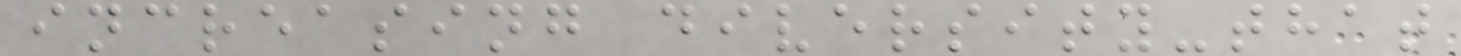increasing diversity-that
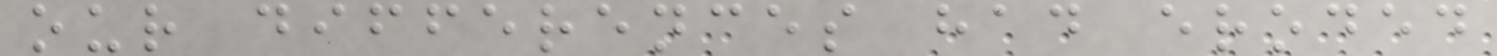our differences had eroded
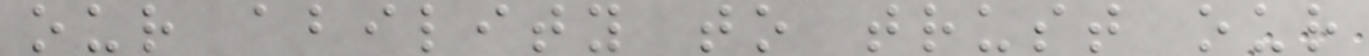our ability to trust our
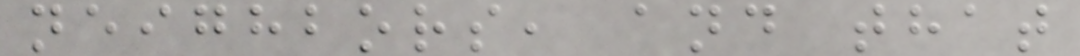neighbors, and that
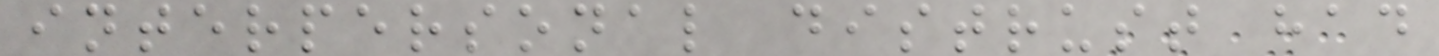interpersonal distrust had
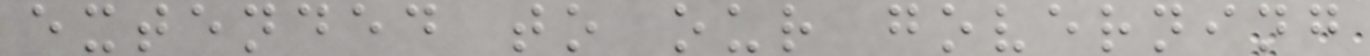extended to our governing
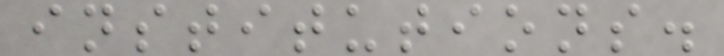institutions.
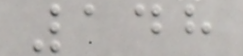148
